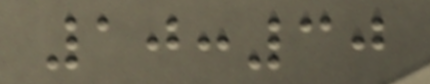10:30
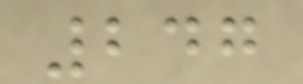247
